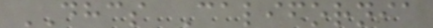DHCS California
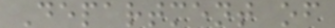Department of
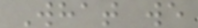What we
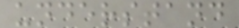understand
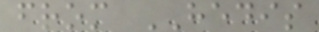from HEDIS
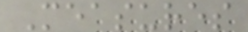Measures
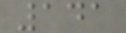141
